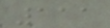111
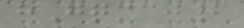hGqmcj2
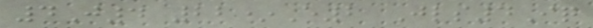4J4 22*E2 Jls4Iq
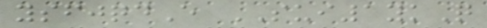ysfjqdE SUI1ykQ
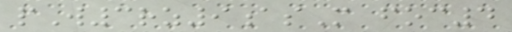pW3rz9asM foc4
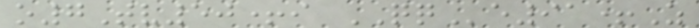o7Tv50+i QQe91+Z
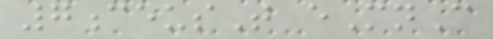7ceusT eMnC
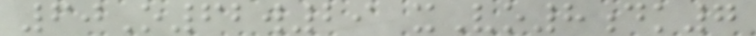60O62w29 xVo8dk7
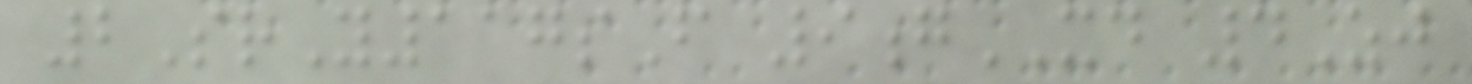2SrY117sF 9gXD 4Zj
